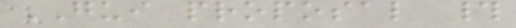GUI proposal #
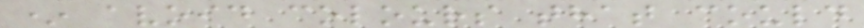* avoid colours that could
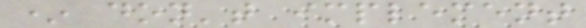* don't implement
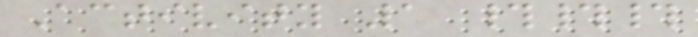Activity 1 ###
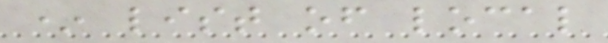* list of local
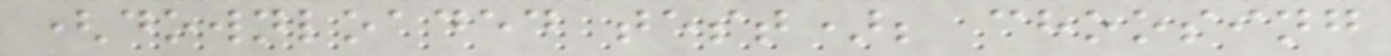(downloaded test); choosing
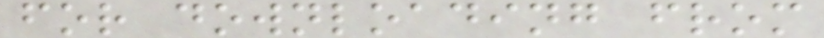for downloading from
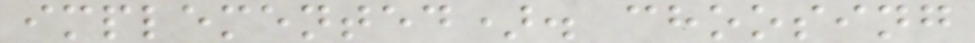implemented). choosing
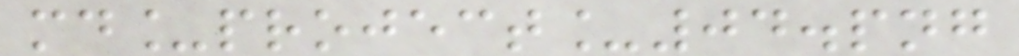md_project_04.png
